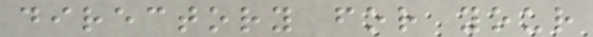directory for your
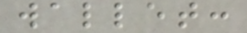wallet:
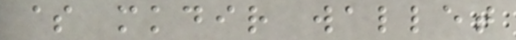$ mkdir wallet
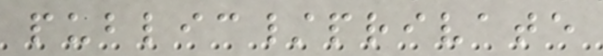public/private
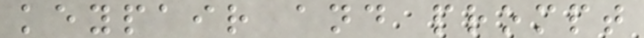keypair and prompt
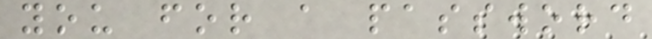you for a password
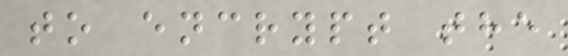to encrypt the
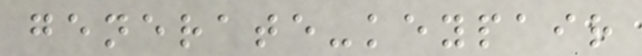generate-keypair
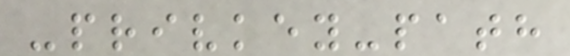-privkey-path
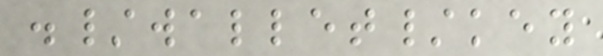./wallet/key
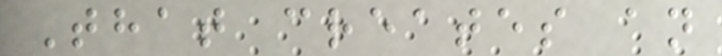That creates an
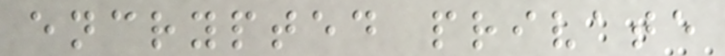encrypted private
